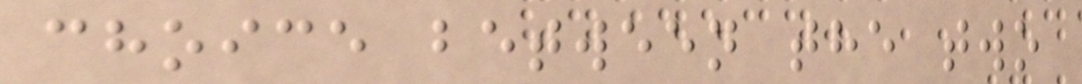choice between the two
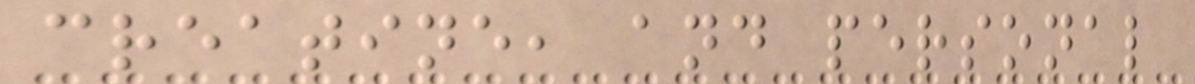creatine, and personal
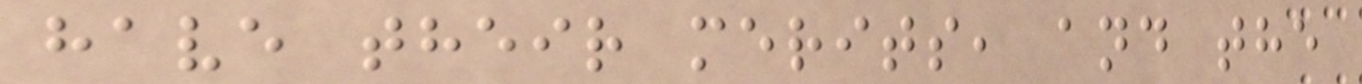have their merits, and the
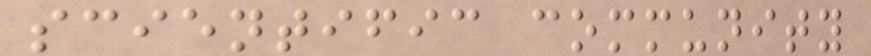scientific community
